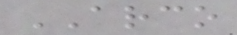ARCO
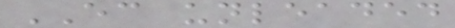EC unleaded
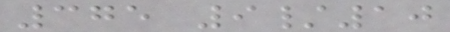375 9/10
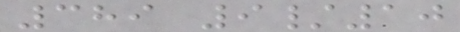389 9/10
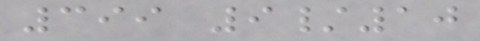399 9/10
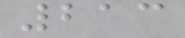213
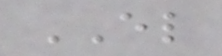EL
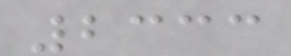2333
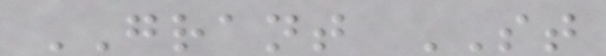GRANT ST
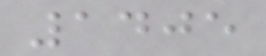1405
